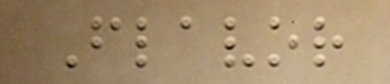Flavor
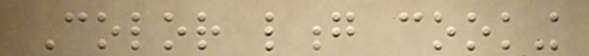Color long cooking
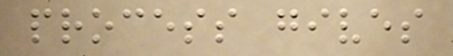process gives
